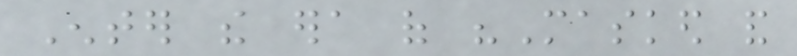Enter the era of "Masked and
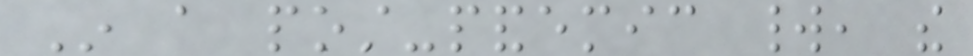In a post-pandemic world, the
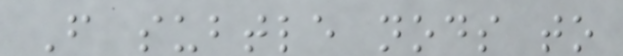From subtle nods to
